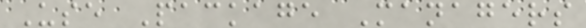Use Package Managers
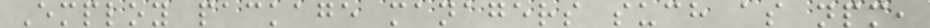Employ package managers such as npm,
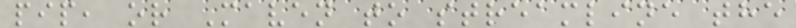pip, or Maven to streamline the
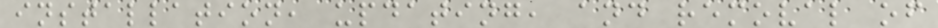installation, updating, and removal of
